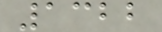1322
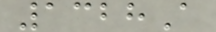1328A
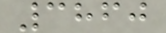3860
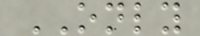ONLY
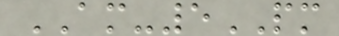AM-5PM
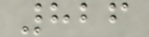826
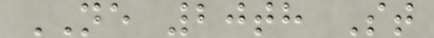NE 20th St
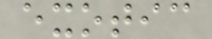exotic
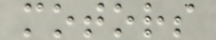motors
